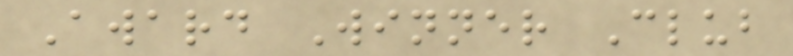Award Winner Club
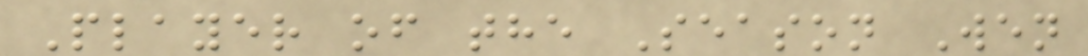Player of the Season Wen
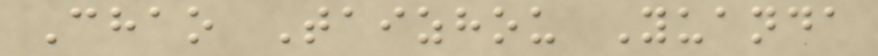Chao Taizhou Yuanda
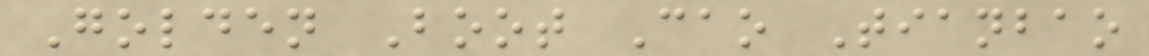Golden Boot Cao Tianbao
